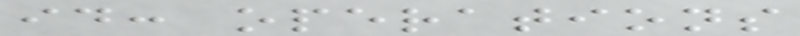id: operations
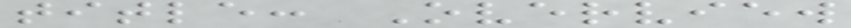title: Overview
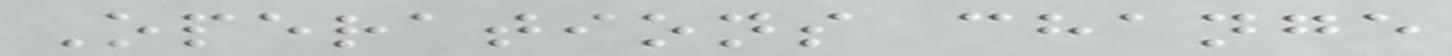Operations change
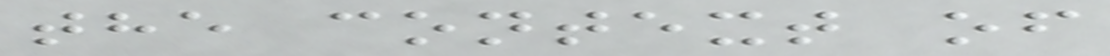the context of
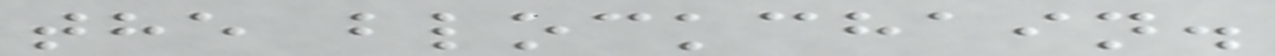the blockchain.
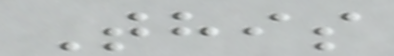This
